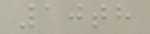10th
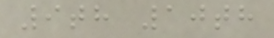9th 10th
